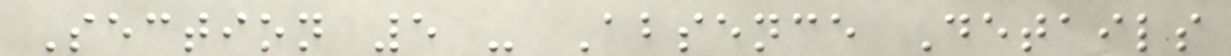Section 5 - Absence Details
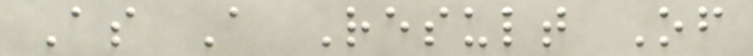As A Result Of
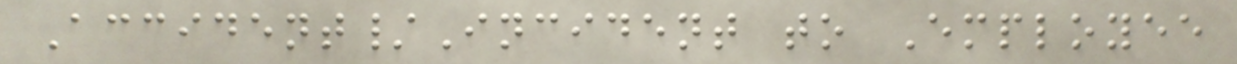Accident/Incident to Employee
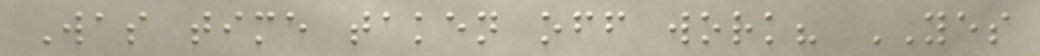Was time taken off work? YES
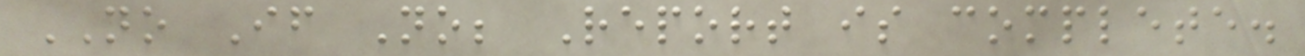NO If No; Report is complete.
